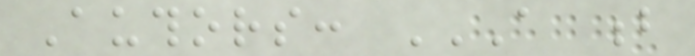Authors: A B
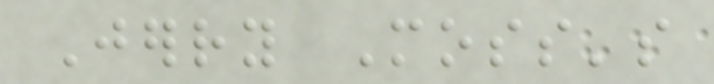Jerry Moss's
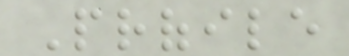Profile
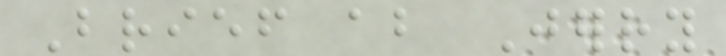Brief about Jerry
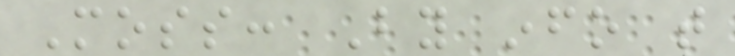Moss: By info that
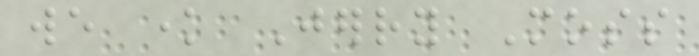we know Jerry Moss
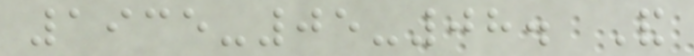1935-05-08. And
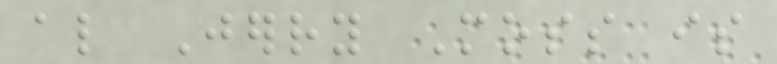also Jerry Moss is
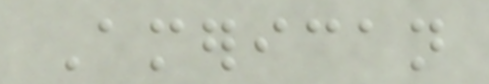American
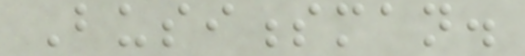Businessman.
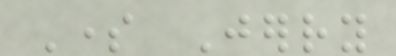Some Jerry
